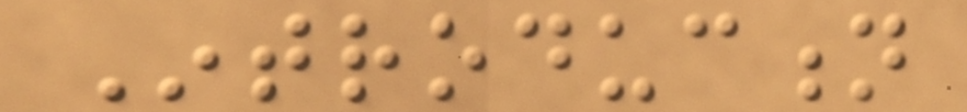Introduction
